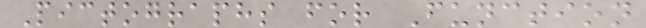Pictographs for Function
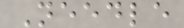Needle
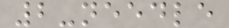2-needle
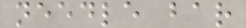needle bar
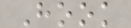Hook
